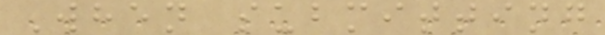When submitting
